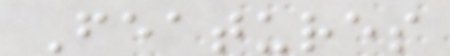Features
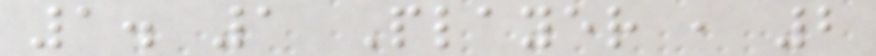1. 1 Player , 2
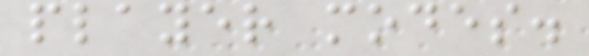player modes.
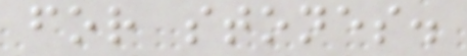for stones.
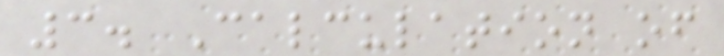3. Calculation of
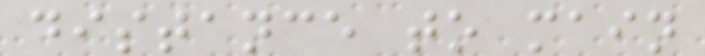distance to main
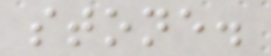stone.
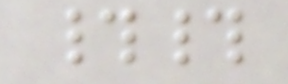##
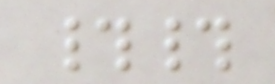##
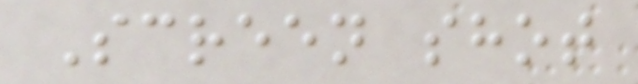Screen shot
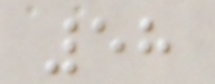58
